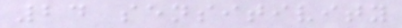24 sensitivity
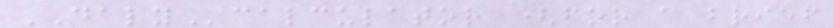DALYcalculator (for a brief
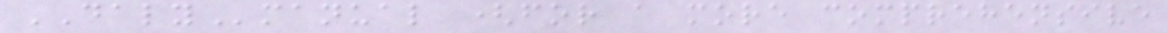DALYmanual (for a more comprehensive
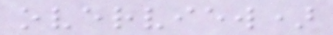overview)
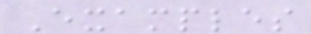Examples
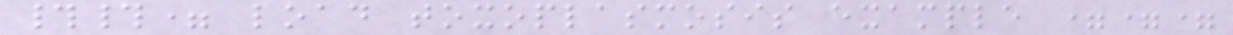##= load toxoplasmosis example ===
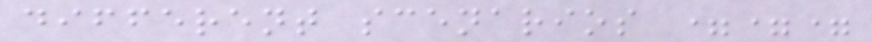different scenarios ===
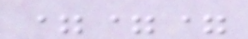===
